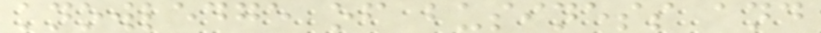knowledge of business and
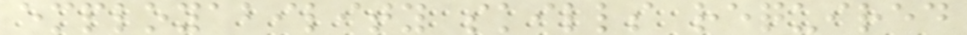employability skills required
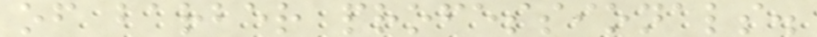of barber professionals.
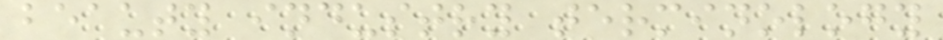beauty industry terminology
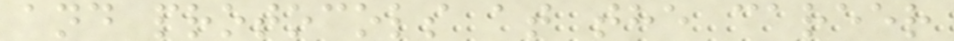and protocols at the career
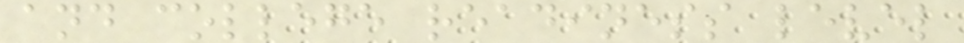and college readiness level
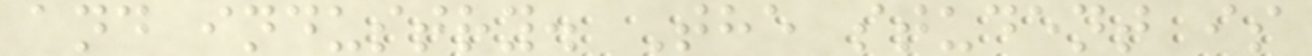and industry. The student is
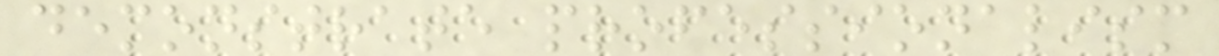demonstrate professionalism
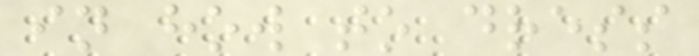in how to dress
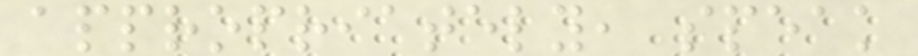appropriately, speak
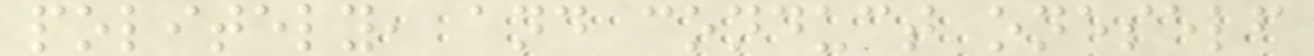politely, and conduct oneself
